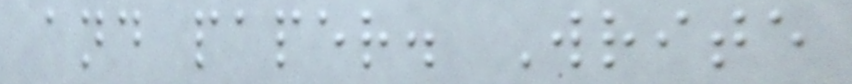and paper. Write
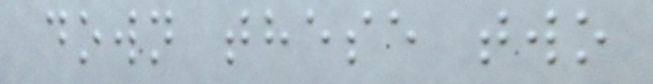down these two
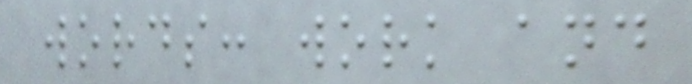words: work and
